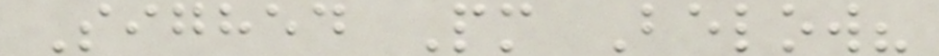Sighed Pm Below?
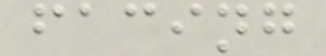facing
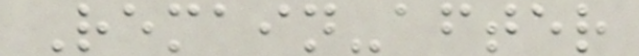Remain-after
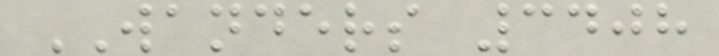WANDERS 3408
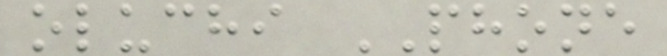oluchi PHONE
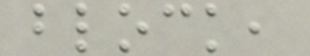block,
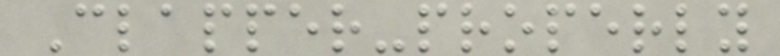Clapper-properly
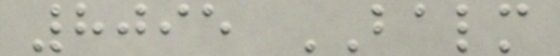8095 BALM
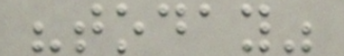"today"
